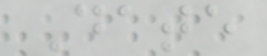Date
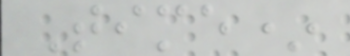Time*
